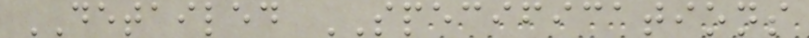DETAILED SPECIFICATIONS
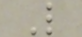L
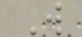W
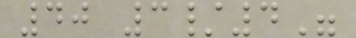40 3/4"
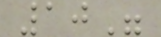10"
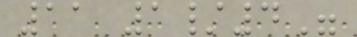11 1/4"
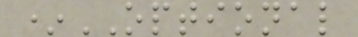*OPTIONAL
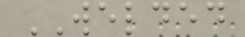WELDED
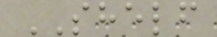SHELF
